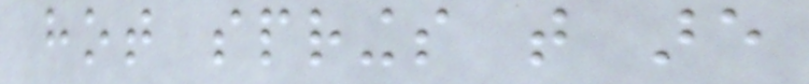hot springs that are
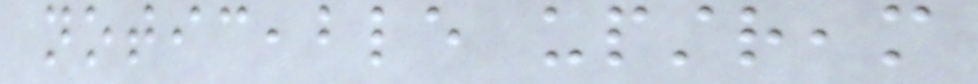noticeable upstream
